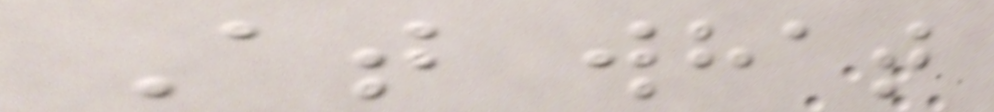At what
